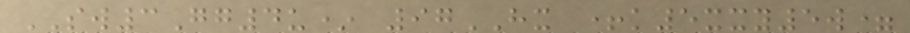SW3Gg4u* 97HX +k5xxy5w=
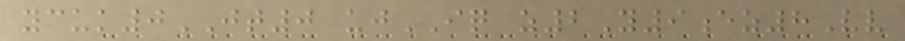ycuk0JT0 ujIQ z2Y9ez8Vv
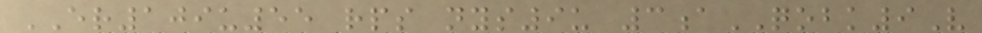ER109u55 rps nys9u 3aQOBK9V
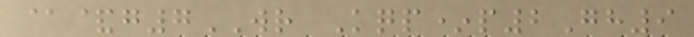@&g7WR Kqp*p2Gh9
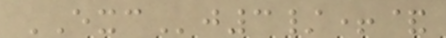EXCj3/+&
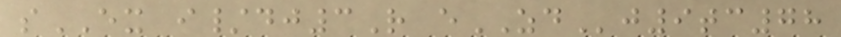sEX i/dj3R eZDj9tc78
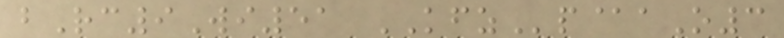bRc9Wi51 KFZp@aO3
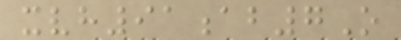xvh91ab7O
